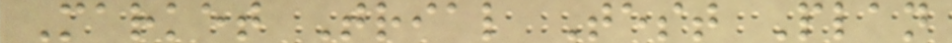Market Trial Test Plan
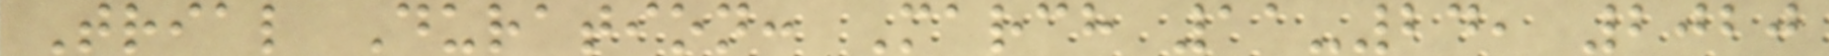Trial Duration: March 11-24, 2020
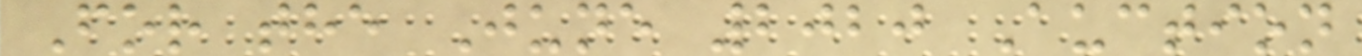For the June 2020 Auction
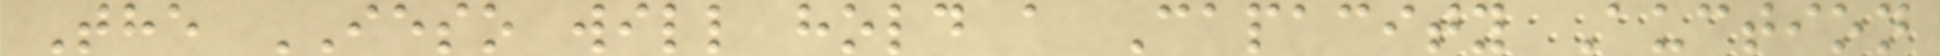The IESO will hold a Capacity Auction
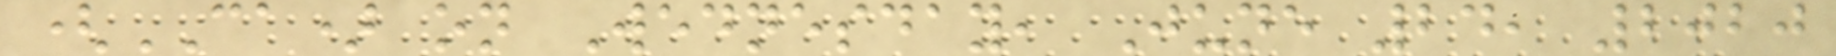(CA) on Wednesday, June 24, 2020
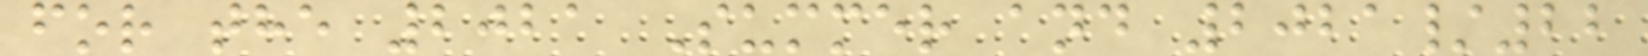for the 2021 Summer and 2021/22
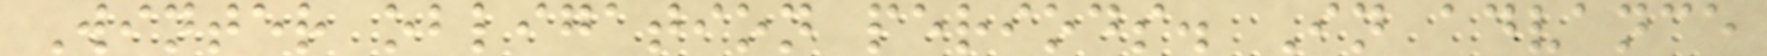Winter obligation periods. In advance
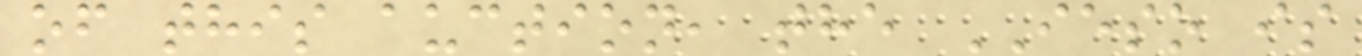of this auction, the IESO is
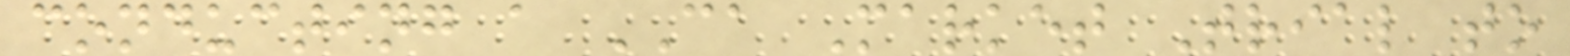conducting a CA Market Trial to
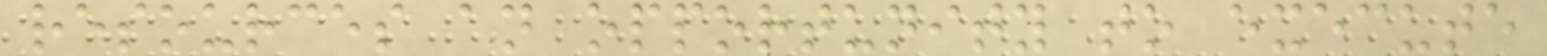resources an opportunity to execute
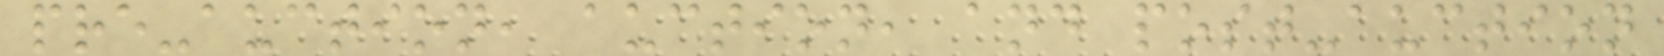pre-auction, auction, and post-auction
